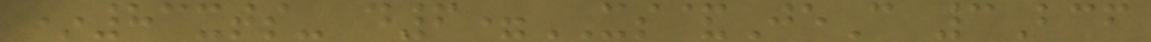*83xts- d6=XS&JeC 3Bcf
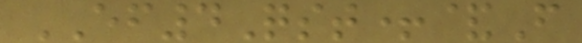EF4Qst+&F
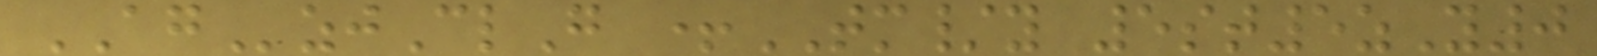AGzjClG +TM/y 5st5zY0
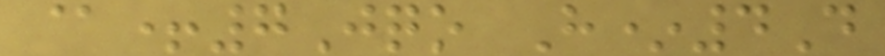@+7Jqo H*4D
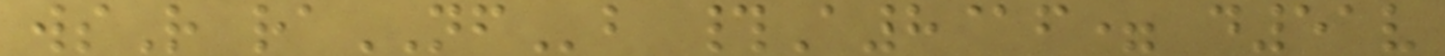wsR raNFb #A8@f= d51v
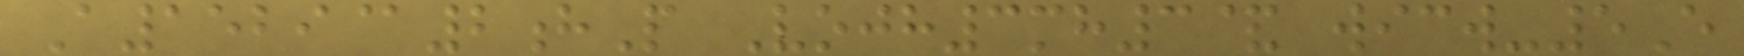A1529@2hP Vojh3mh3& wicw-5E
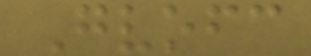Gvofc
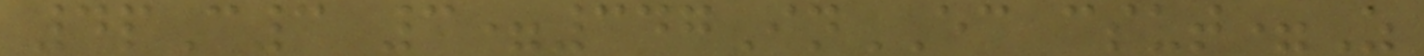4pC3 3=347InEC csut=Z
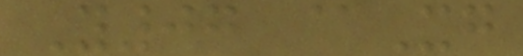Y07 @Xg
